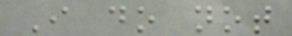I do not
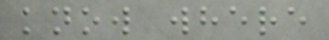know where
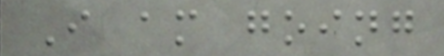I am going
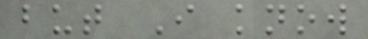but I know
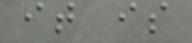it is
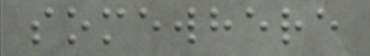somewhere
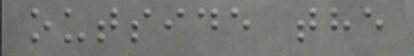outside the
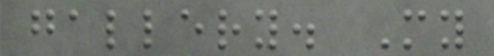gallery. My
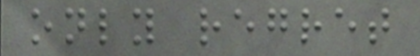only regret
